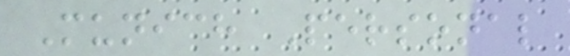Munich Personal
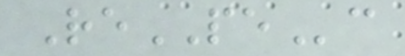RePEc
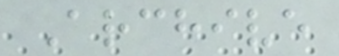Archive
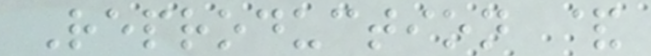Reproduction &
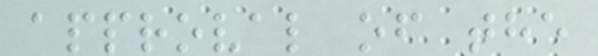approval of the
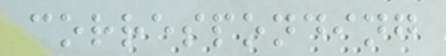corresponding
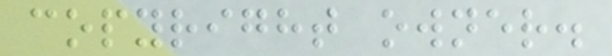copyright owner.
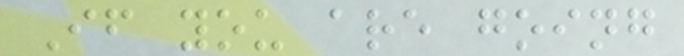If you are going
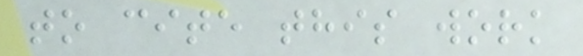to cite this work
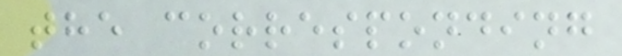the corresponding
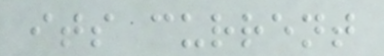its current
